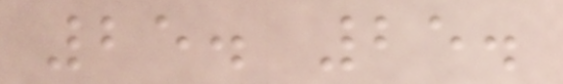25. 25.
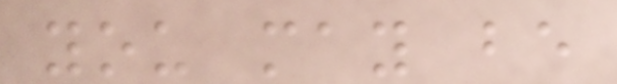you may be
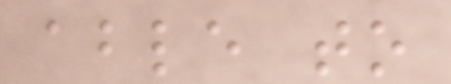able to
